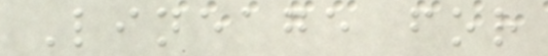Lineage for
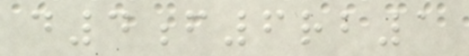d4f6rb1
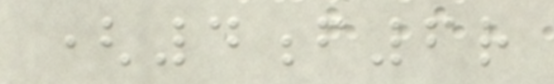(4f6r
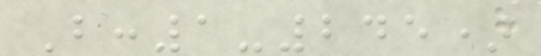B:1-245)
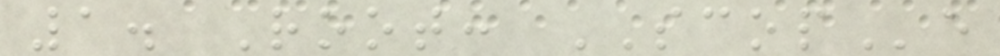1. Root: SCOPe
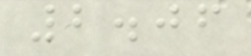2.06
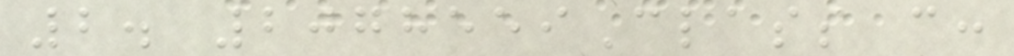2. 2078559Class c:
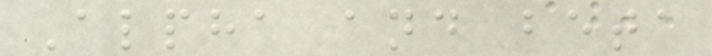Alpha and beta
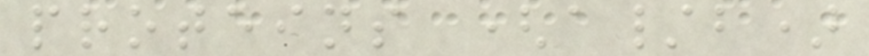proteins (a/b)
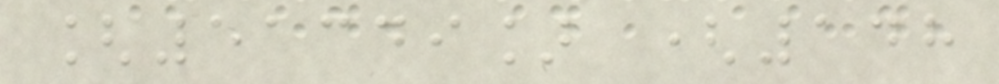[51349] (148
